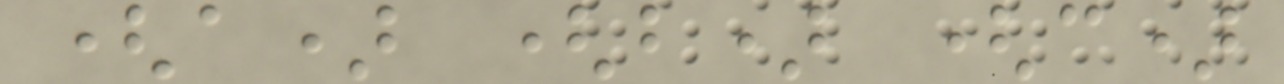(a) (b) (c)
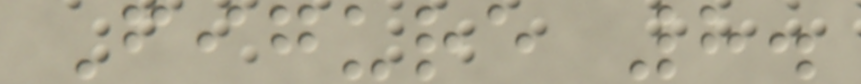Figure 8.
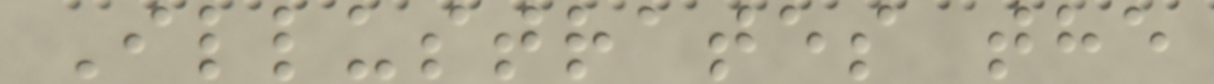Illustrates the
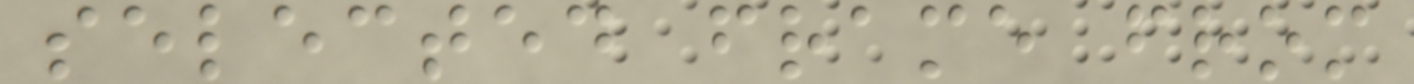selected frame from
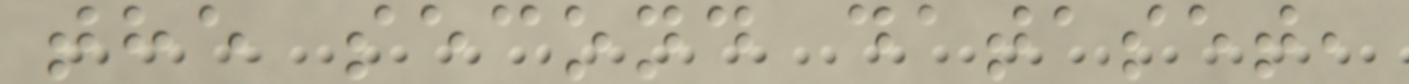the second dataset,
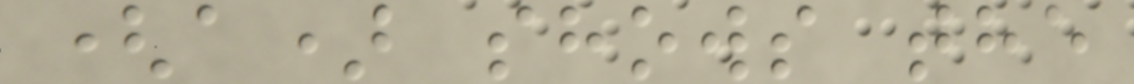(a) shows the
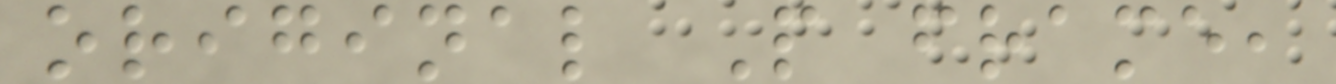original P frame,
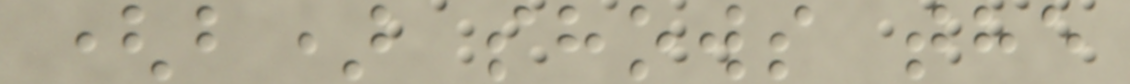(b) shows the
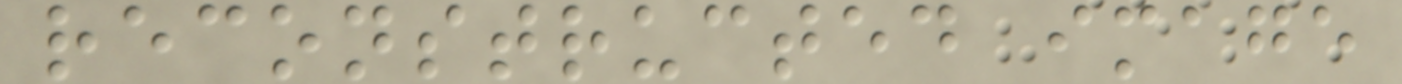reconstructed image
